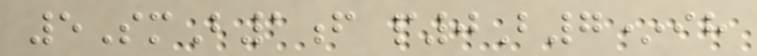5SmB1f p0B7*ih
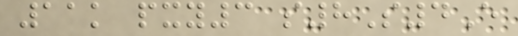11k pxy3 s8S4E
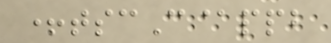+tscC@ppb
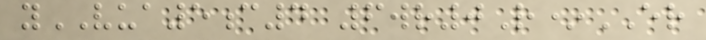yVUA5c4 6wr0R*ER
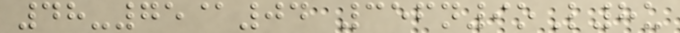48-75@04 356n9oL8u
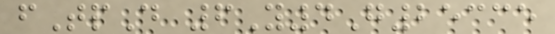fTpD 6Y4G25335
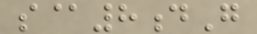s@8dG
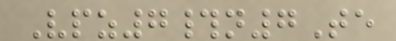Vpz7#n7Te
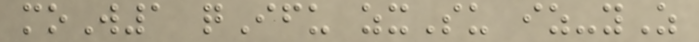moW1 qIfu zxSu iz-yZ
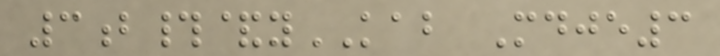3b#&yKAB Mdje3
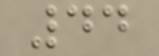44
